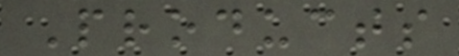Products
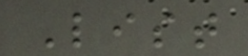List
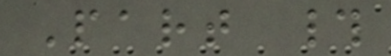Part #
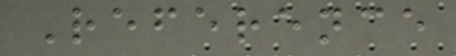Reference
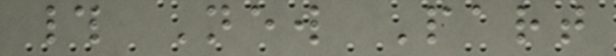# New Part
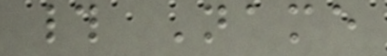# Name
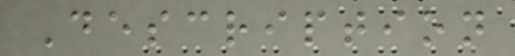Description
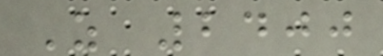Z 2400
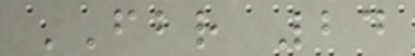FBR 24
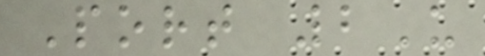Port 2U
